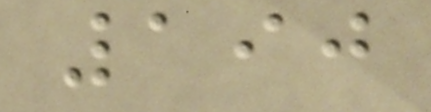190
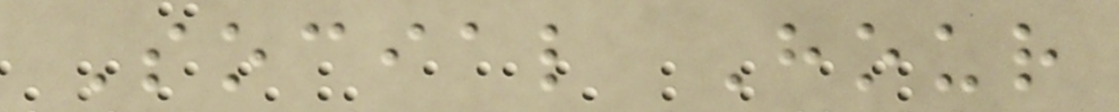Social Hour
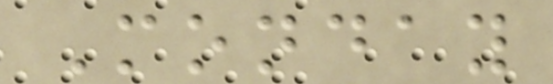Monday
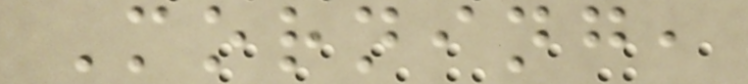Morning,
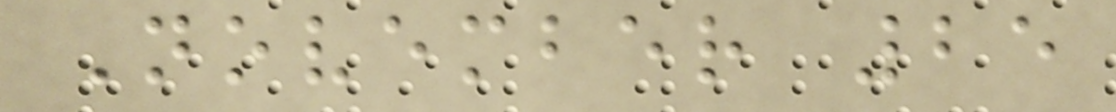November 25
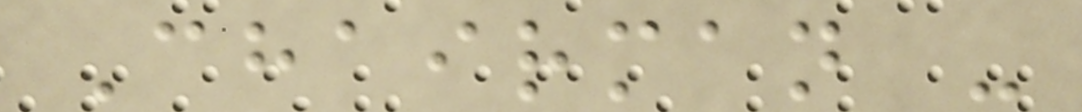Chairman -
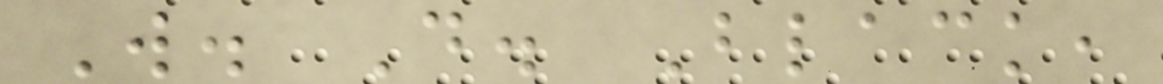W. D. Black,
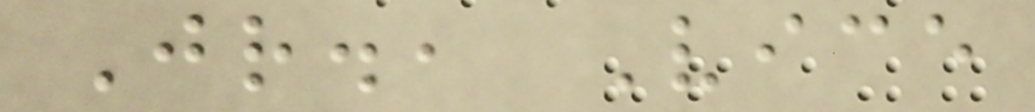Jr., Vice
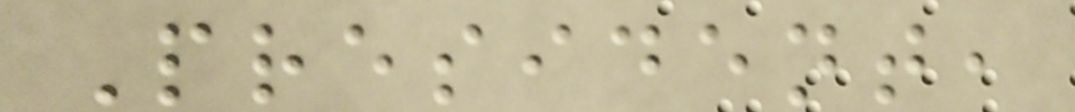President,
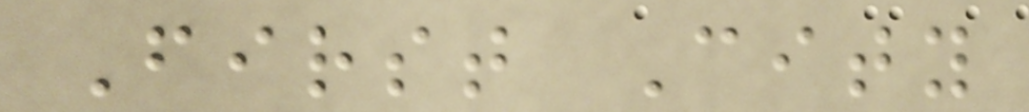First City
